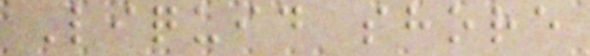Liquid shore
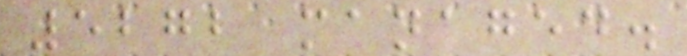5272 managed.
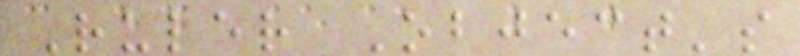Ruler Object's
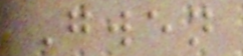Gwen
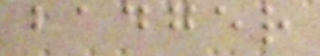badger
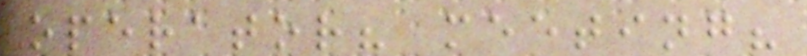operator? meeting?
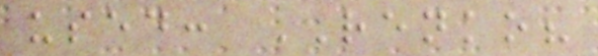used: RENKO?
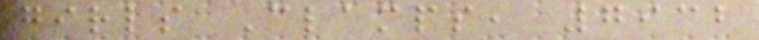girls Clamps, 7932
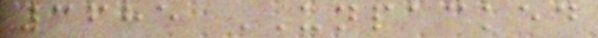3685 UNPACKED
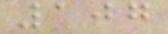107
